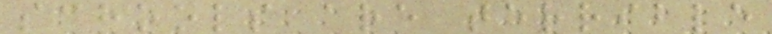schools are terrible
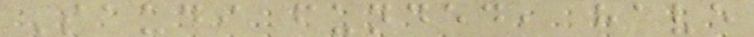Saudi funded, have
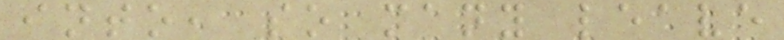into, so many leave
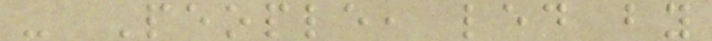- People, led by
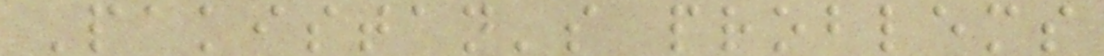Pakistan's problems
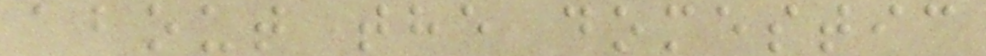about the domestic
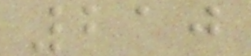210
